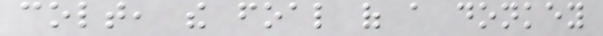colt, the foal of a donkey
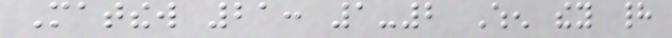Matthew 21: 1-2 When they had
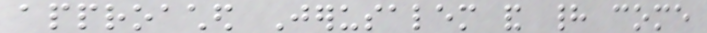approached Jerusalem and had come
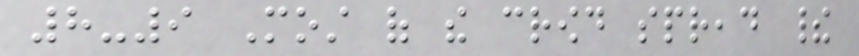8-9 Most of the crowd spread their
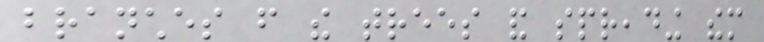branches from the trees and spreading them
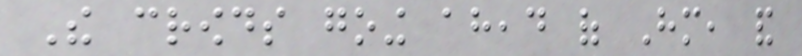The crowds going ahead of Him, and
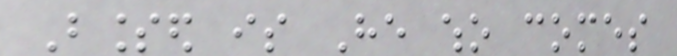Blessed is He who comes
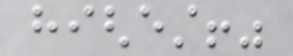highest!"
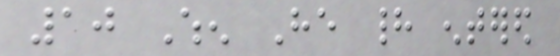10 When He had entered
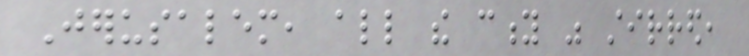Jerusalem, all the city was stirred,
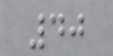40
